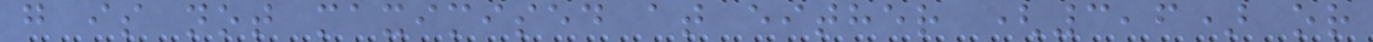g is not maximised at either (3,6) or
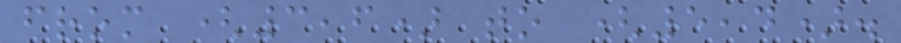from (3,6) to (5,4).
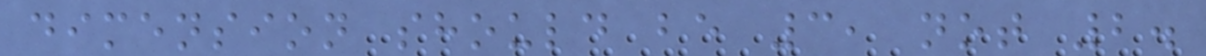dimension should be 3, not 2.
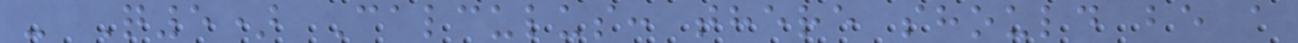- Q5) Calculus: there should be a
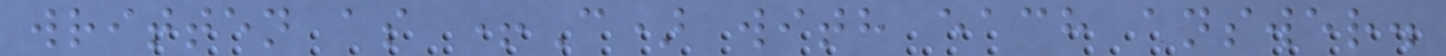written as +C) with each answer.
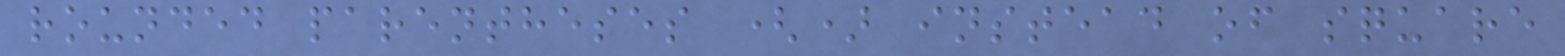rounded parentheses () instead of square
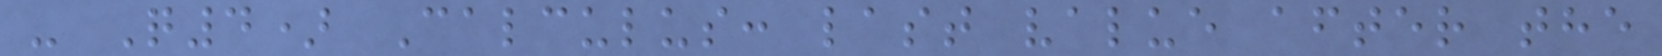- Q4) Calculus: last value after the
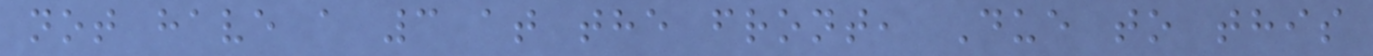not have a 3 at the front, Due to this
